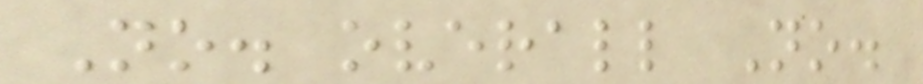No. overall No.
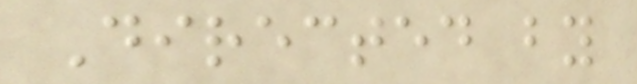Directed by
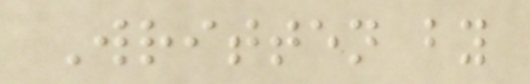Written by
